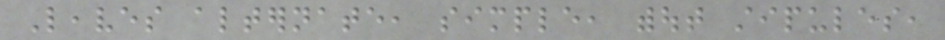Leaves alternate, simple, without stipules,
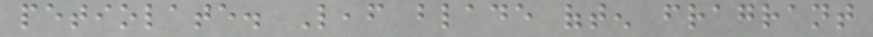petiolate. Leaf blade often fragrant
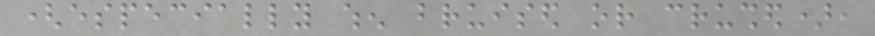(especially when bruised or crushed),
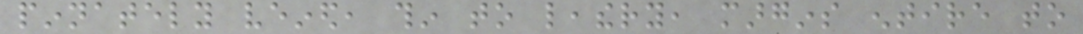pinnately veined, thin to leathery, margins entire to
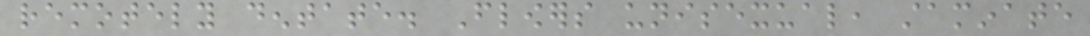remotely dentate. Flowers unisexual, staminate
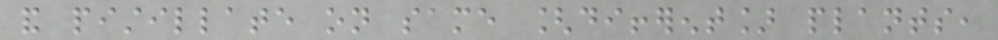and pistillate on same [different] plants,
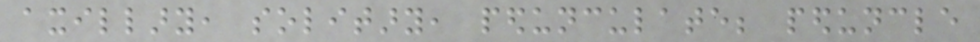axillary, solitary, pedunculate; peduncle
